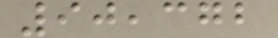90,372
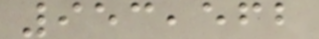953,562
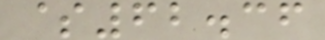$62.36
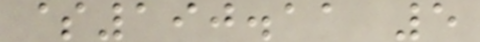$190.11 5
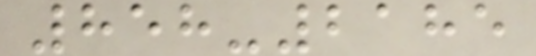858-2185
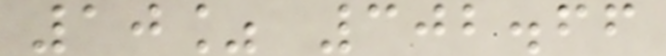10% 302.66
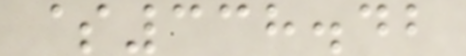$338.42
